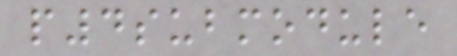p4submodule
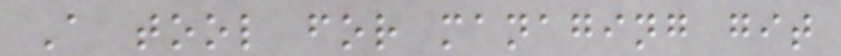A tool for managing git
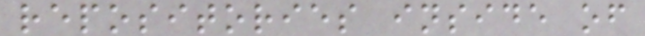repositories inside of
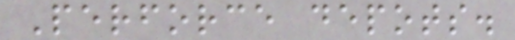Perforce depots.
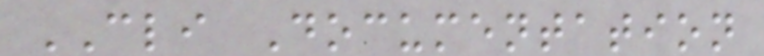CLI Documentation
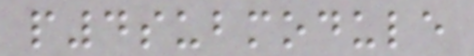p4submodule
